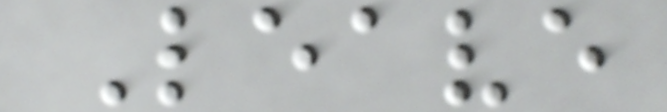Leave
